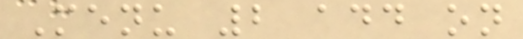Menu 2 add on
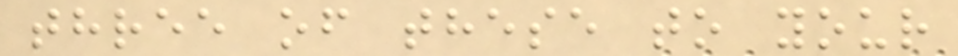three of these to your
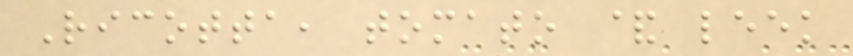Ricotta, tomato & leek
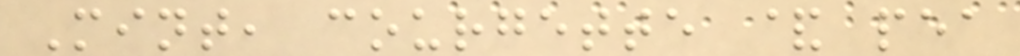Mint, courgette & pea
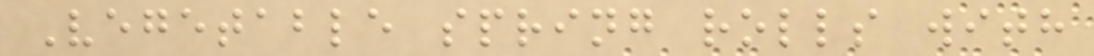Vegetable spring rolls with
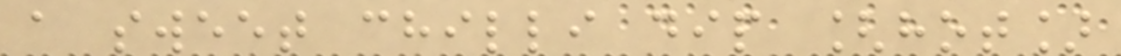a sweet chilli dip [hot]
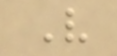V
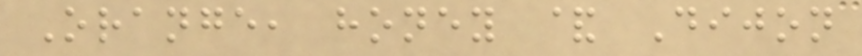Orange, honey & Dijon
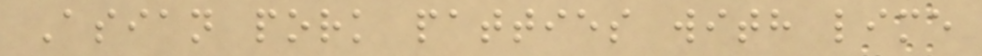Asian pork patties with lime
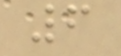6
